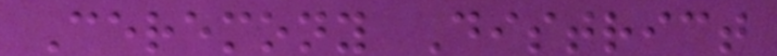Ceremony District
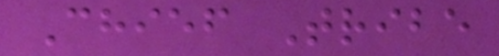Chief Tribe
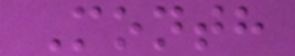Month
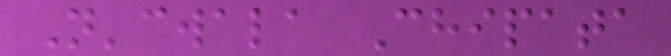N'cwala Chipata
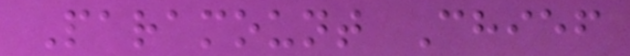Paramount Chief
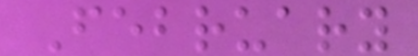February
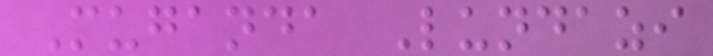Muganda Lundazi
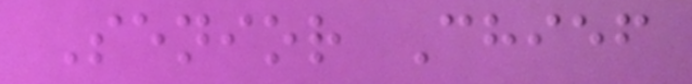Senior Chief
